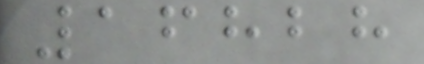16828
